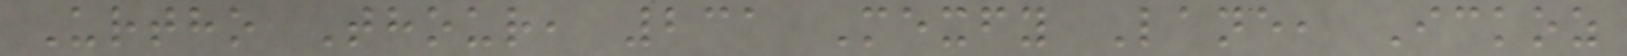Urtho Thour, 231 Mexfy Lane, Ickoz
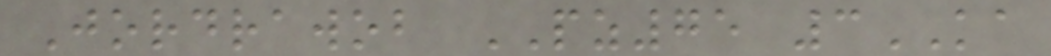Jordrawob PZ75 3KA
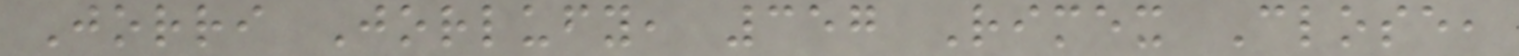Jorri Jorlufy, 357 Rimex Close,
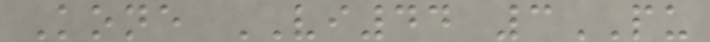Kone VI44 3PU
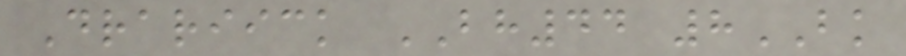Drariick BH44 8BK
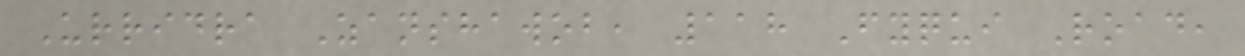Urridra Zanshawob, 118 Fyqui Road,
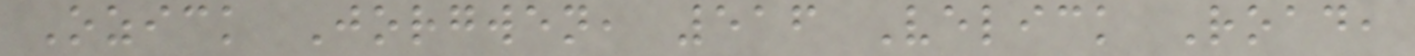Ozick Jorgwen, 516 Velick Road,
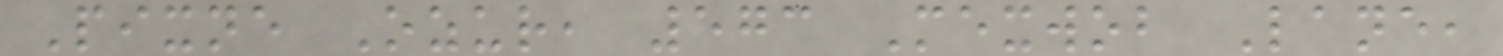Pixne Ozur, 573 Mexwob Lane,
